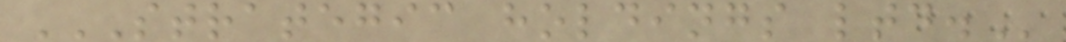STRATEGIC HOLDINGS LTD.
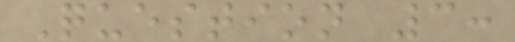Question 3:
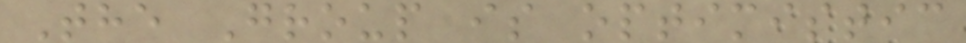The Group is optimistic
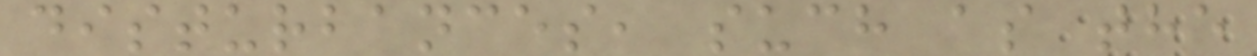disturbances, such as the
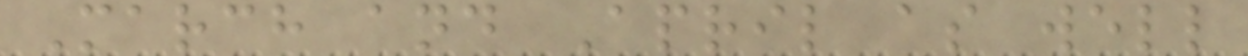March and April as well
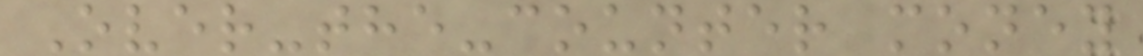Over-the-counter money
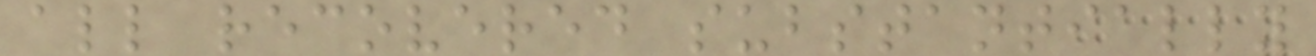all recovered substantially
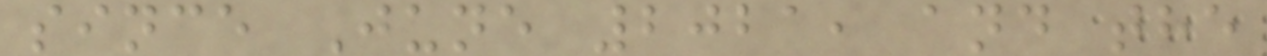since June 2021, and the
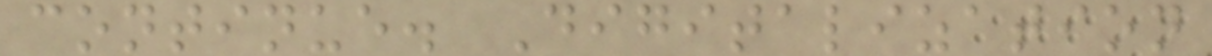continue. Digitalization
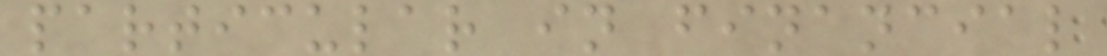particular in financial
